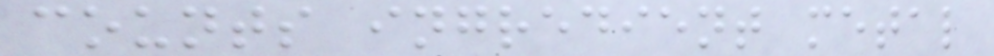counts ingredient metal
